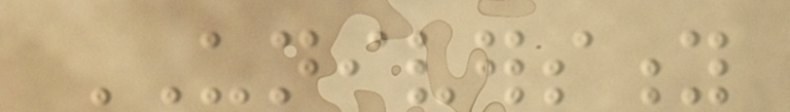UNIVERSITY
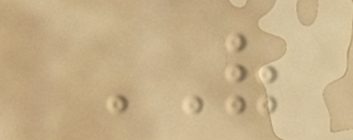OF
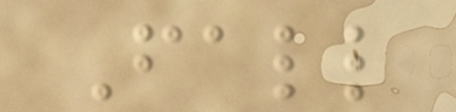Fall
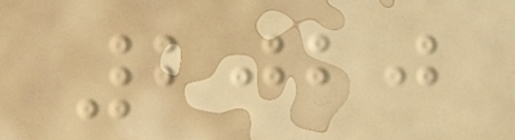2020
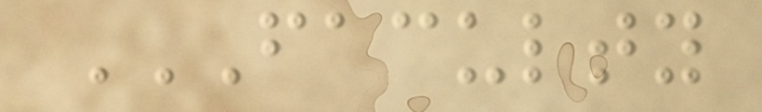FACULTY
